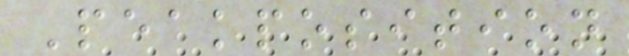Peakposition
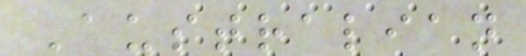Australian
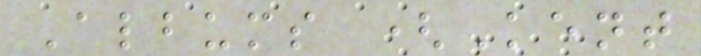Albums (Kent
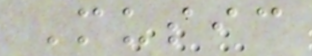Music
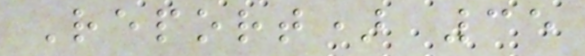Report) 35
